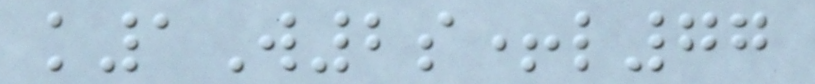k1W2s+l77
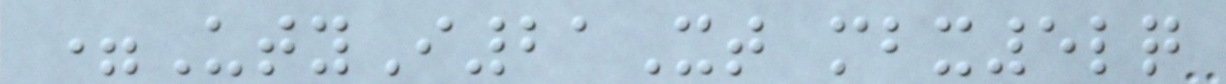=UtyI21Xt mbx5lq
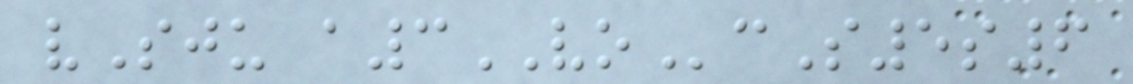vSju a3VOcS5s6
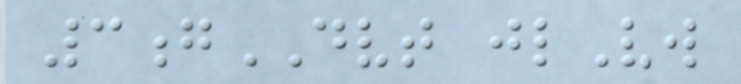3gDVT jlVw
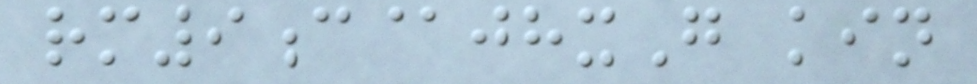rm9c@jhxG kin
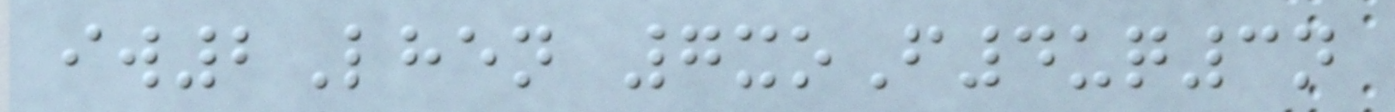iw2Lhen 7xoF4uq3n
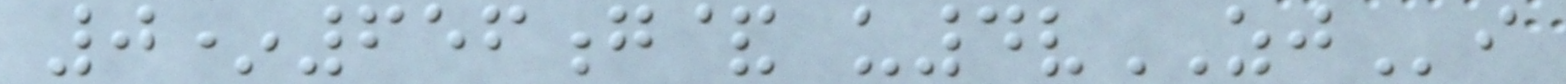0*656g& u4vZJi
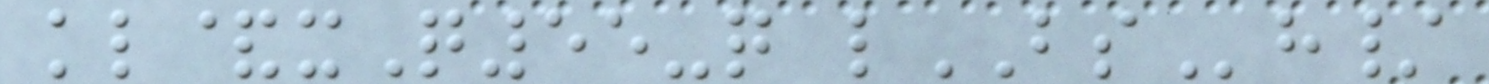kl&xQ55-q lBSh/
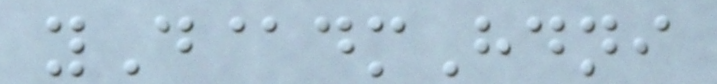yD@dmHdni
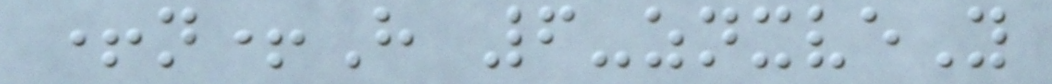+n+H 6-znxveY
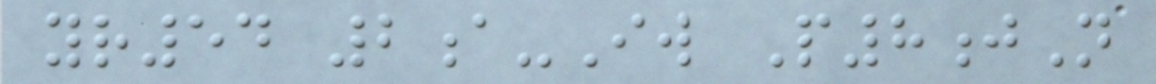yr54 2a-Iw P8jN
